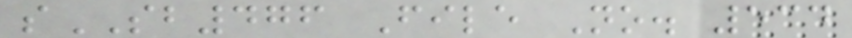sSB476 File No. 534
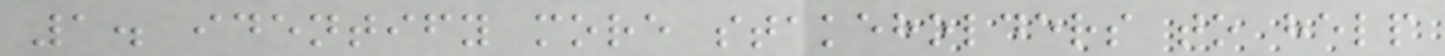1. identify more stakeholders to help
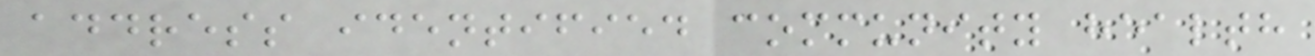address identified community health
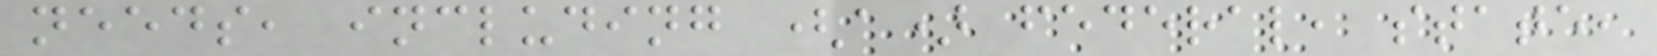needs, including (a) federal, state,
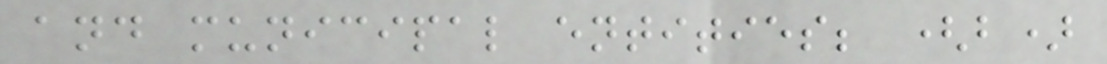and municipal entities; (b)
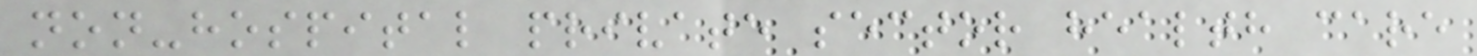non-hospital private sector health care
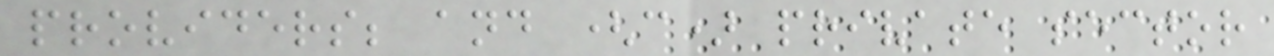providers; and (c) private sector
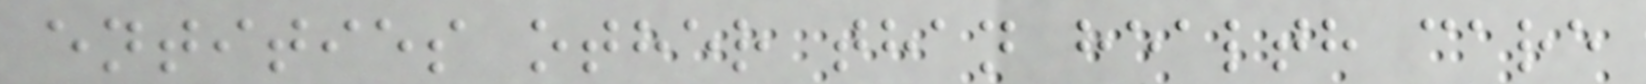entities other than health care
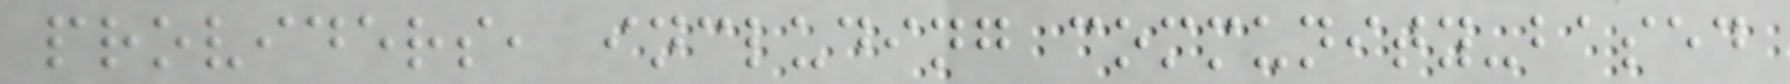providers, including community-based
